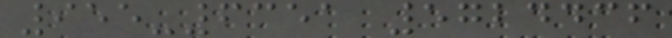955-6351 5724436
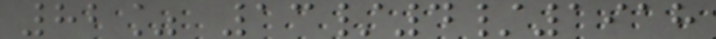82% 13/4/1918
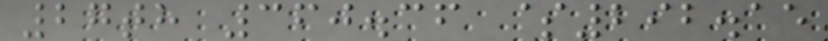27th 360.36 $292.15
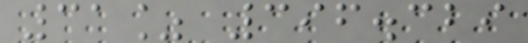31% 396.329
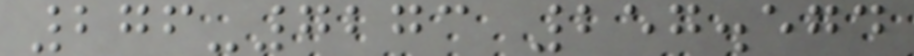276-7273 257.574
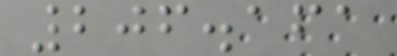206.161
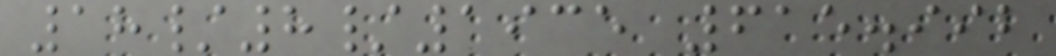18/8/1935 615.992
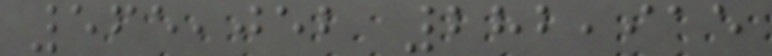565,052 282,915
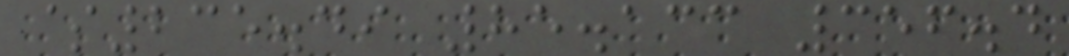$235.49 85.133 356.4
